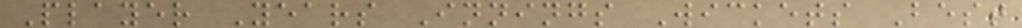Player Years Innings Wickets Best
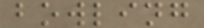bowling
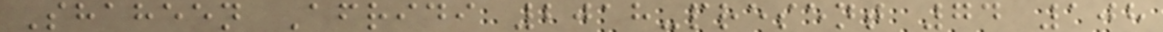Shaheen Afridi 2018-present 74 108
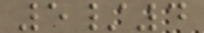5/4
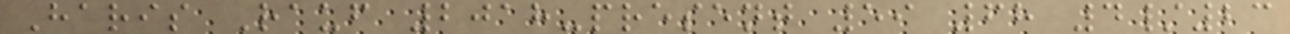Haris Rauf 2018-present 59 68 4/23
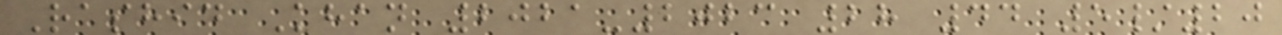Rashid Khan 2021-2023 28 44 5/20
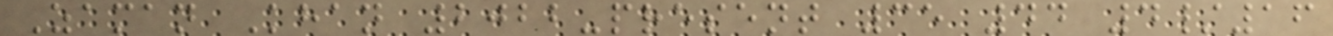Zaman Khan 2022-present 35 44 4/16
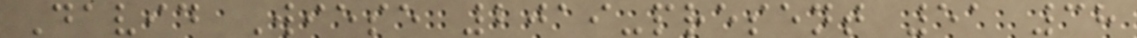David Wiese 2019-present 51 38
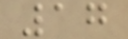17
